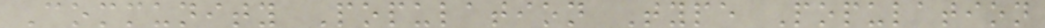Community Population Type Population
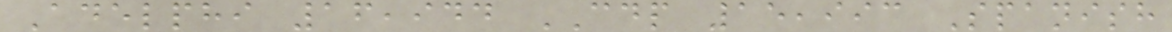Adelphi 16,944 CDP 15,993 Spanish
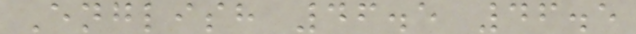English 46.5 46.5
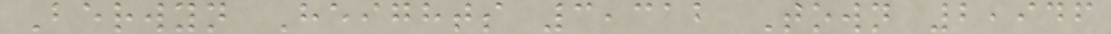Berwyn Heights 3,312 Town 2,946
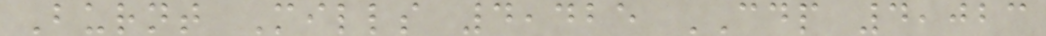Burnt Mills 4,425 CDP 4,023
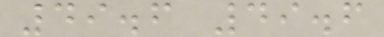49.6 49.6
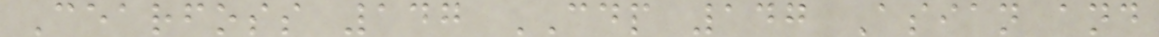Cearfoss 147 CDP 147 Asian and
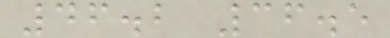46.2 36.5
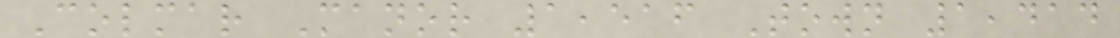Colmar Manor 1,516 Town 1,414
